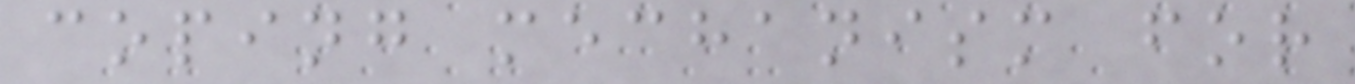coping mechanism for
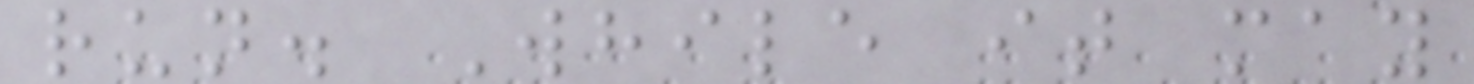run. While it may
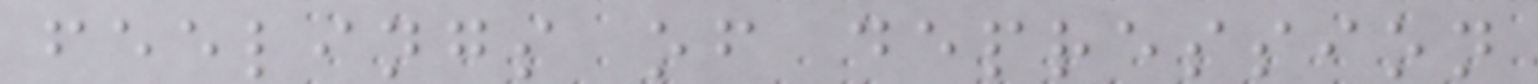feelings of depression
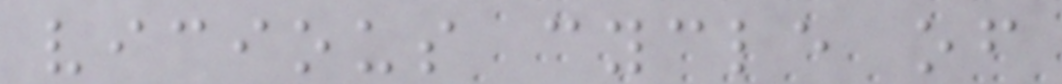vicious cycle of
